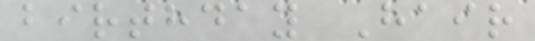birthday Hair
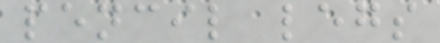pencil legs
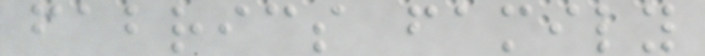fabrics family
